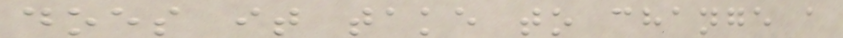does it take to change a
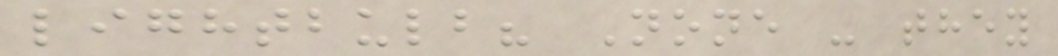lightbulb? None - they
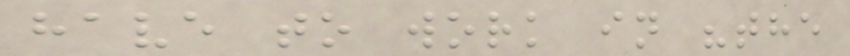have to work in "the
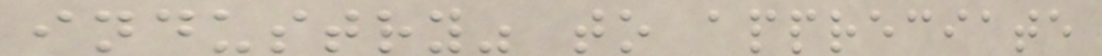industry" to appreciate
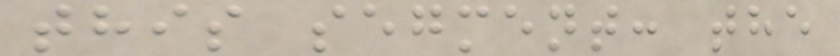this segment: the
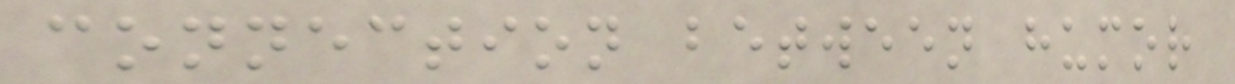connection between humor
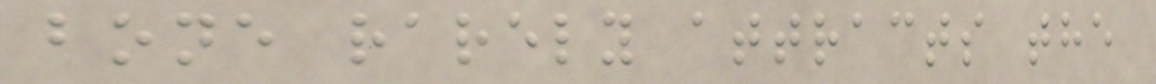bone rarely attracts the
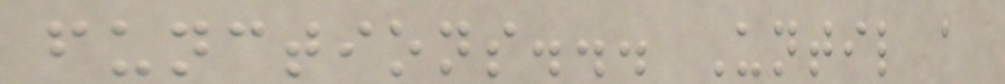functions... Until a
